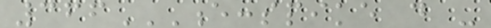366E:SPIKE D -
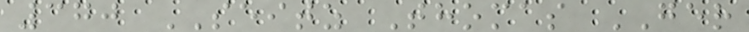370 SEITZ Thomas GER
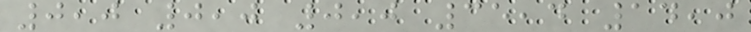0,0 0,0 0,0 35,4 14,0
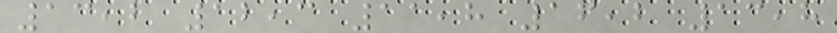13,2 12,3 11,8 16,2 13,8
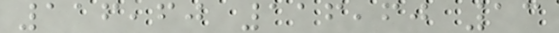116,60 116,60 13
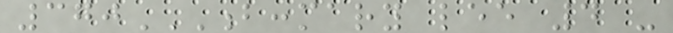370B:MARY LEE 4 -
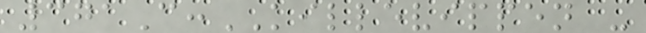371C:KILLEVIPPEN -
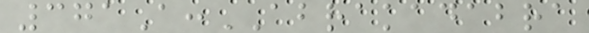371A:ABRAKADABRA
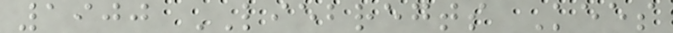1900 LIEBREGTS Kees
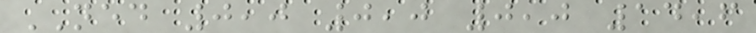NED 0,0 0,0 0,0 14,6
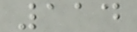114
